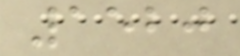1520
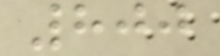800
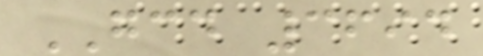GCD 3694
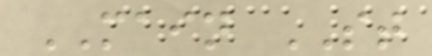MAIN ST
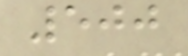500
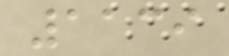1139
